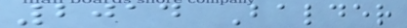2014 Balder
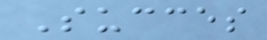Succes
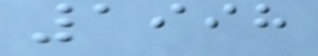1998
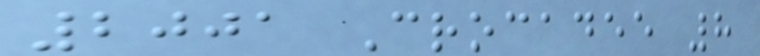2001 Crocadee 8
